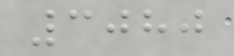3080
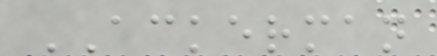ACKERMAN
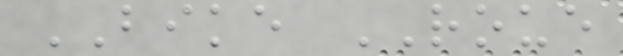BIKE ROUE
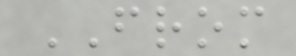FROM
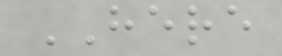HERE
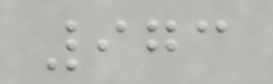973
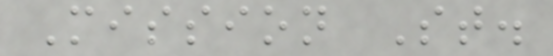Mission St.
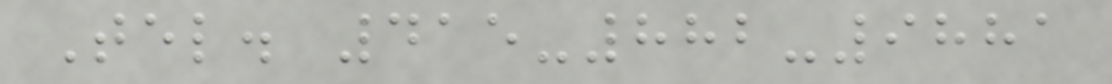Tel. 415-882-9881
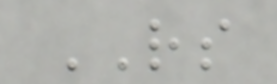RS
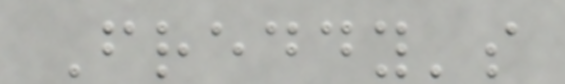Freddy's
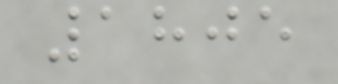1805
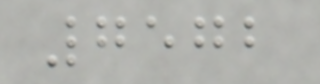7572
